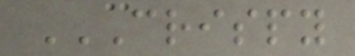CRISPY
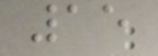15
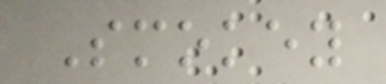Smokey
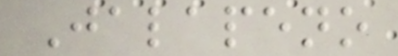Jalapeno
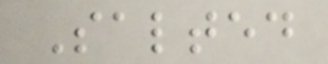Salted
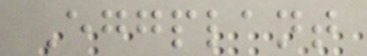Eggplant
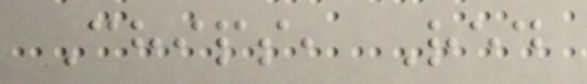Chips, Red
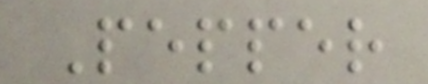Pepper
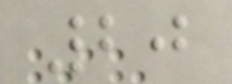20
